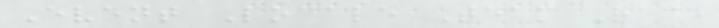Event Locale Team Race
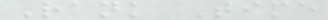Rank Time
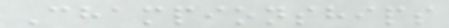Championships
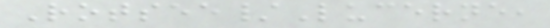Rotsee/Lucerne,
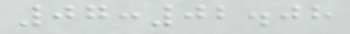07:02.08
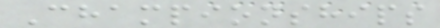Championships
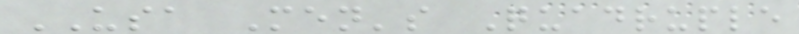USA Men's Quadruple
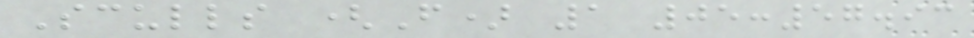Sculls (F) 1 05:57.93
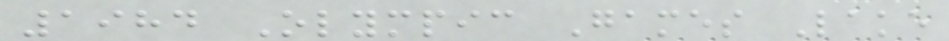1984 Olympic Games Lake
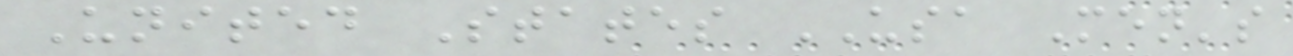United States USA Men's
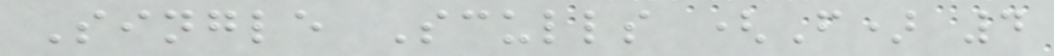Single Sculls (F) 4
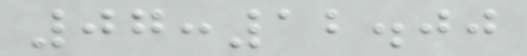07:12.00
